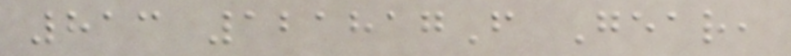813 121817F Gear,
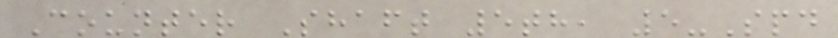Counter Shaft 5th, 5-Spd
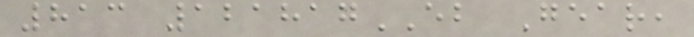813 121817EB Gear,
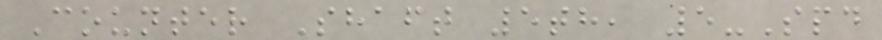Counter Shaft 5th, 5-Spd
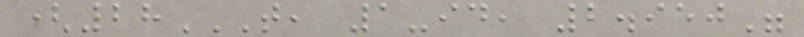(28T, 1-ID, 2.950"
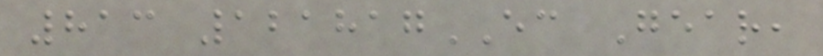813 121817EC Gear,
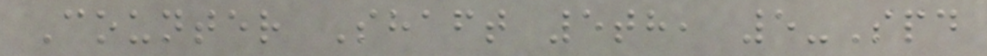Counter Shaft 5th, 5-Spd
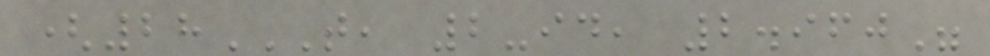(28T, 2-ID, 2.960"
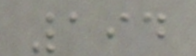194
